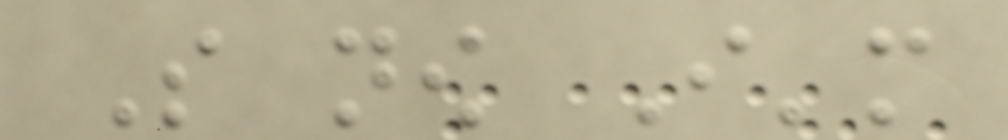So now I'm
